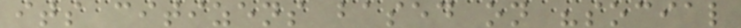its citizens based on "social
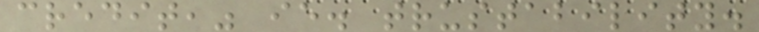credit," ie. trustability.
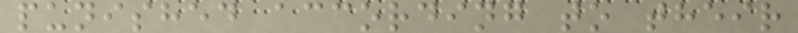punished according to their
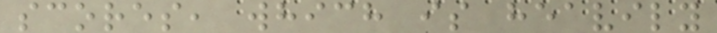scores, which is heavily
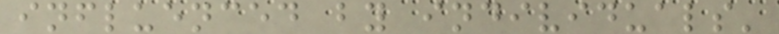influenced by individuals'
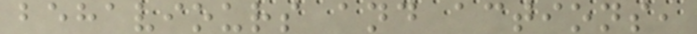behaviours and actions,
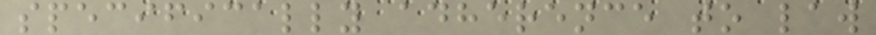specifically adherence to law
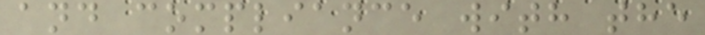and compliance with the
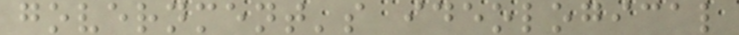government's ideological
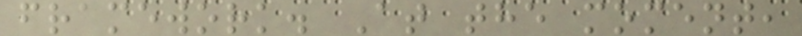framework. At the moment,
